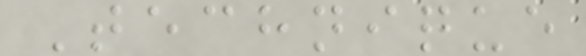Technique
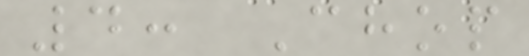4: Chop
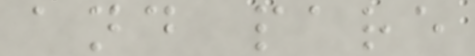and pare
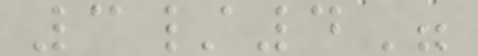3/4"
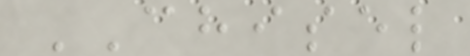CHISEL
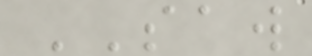SAW
